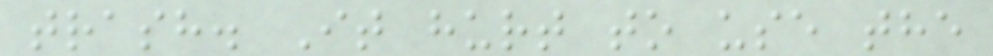trash. It hurt to use the
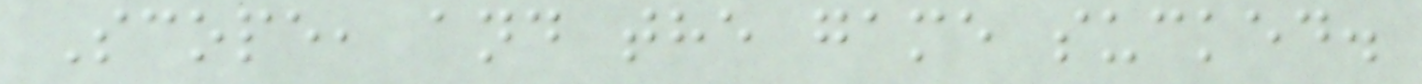Scope, and the game sucked.
